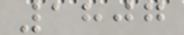1807
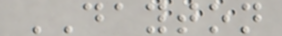DAYTON
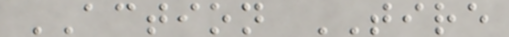ACTION TIRE
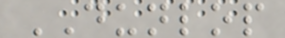DUNLOP
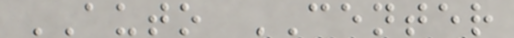AUTO CENTER
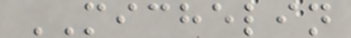MICHELIN
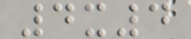4x4
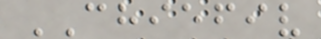CHIEFIV
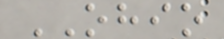OHIO
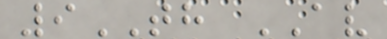9TH AV
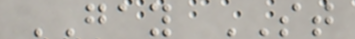GAY ST
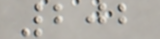202
